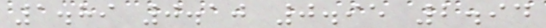1.89 0.10 0.95 2.94
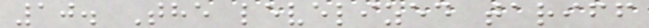10. The levelized tariff
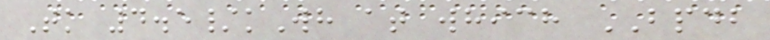Tk 4.5/kWh at which BPDB
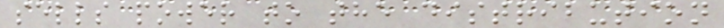sells power to the distribution
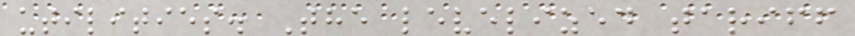utilities. The levelized tariff
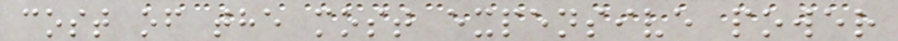cost of the most expensive power
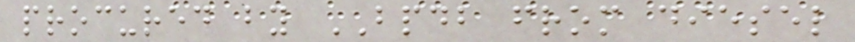procured by BPDB from diesel
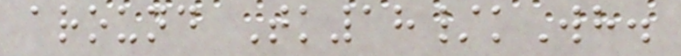around Tk18/kWh.
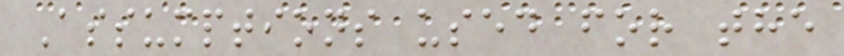Assumptions used for the
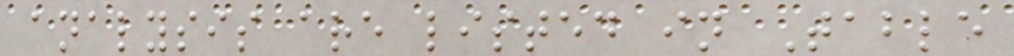analysis are listed in Table
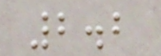2.2
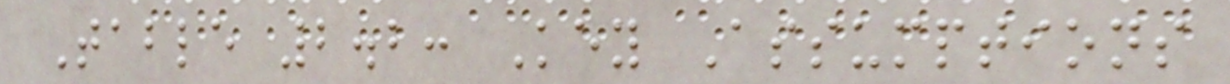Table 2.2: Key Assumptions
